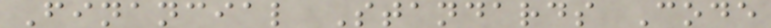Financial Standards Code
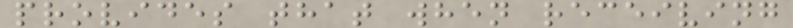provides that when receiving
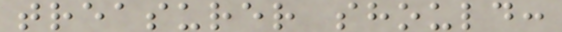treasurer should:
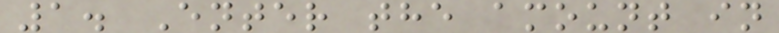1. Enter the amount in
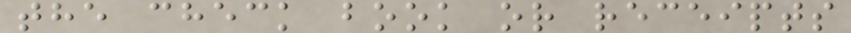the check book or receipts
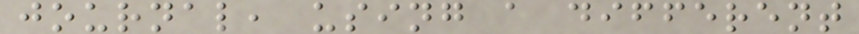journal, using a different
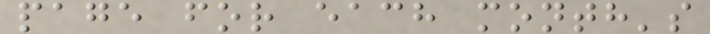page for each month's
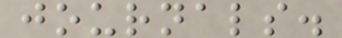journals.
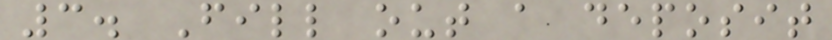3. Fill out a deposit
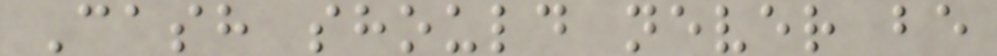Cash should never be
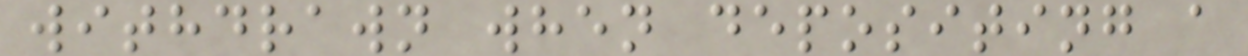withdrawn when depositing a
